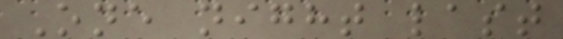One night last
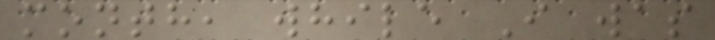month, while I was
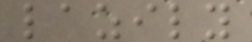lazily
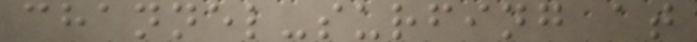channel-surfing at
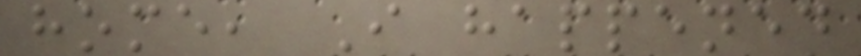home, I happened
